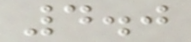4.0
